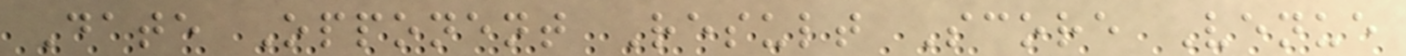Date Opponent Result Score Venue
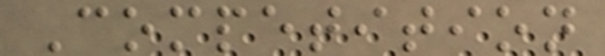Competition
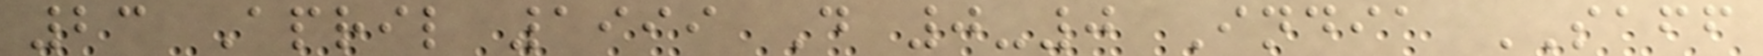23 April 1999 D 0-0 India SAFF
